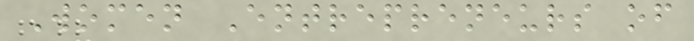Women Entrepreneurs of
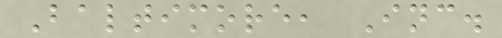Baltimore, Inc.
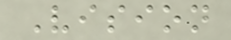Vision
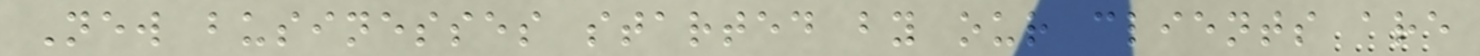New businesses started by our clients are
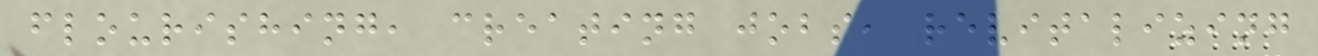flourishing, creating jobs, revitalizing
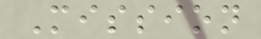Mission
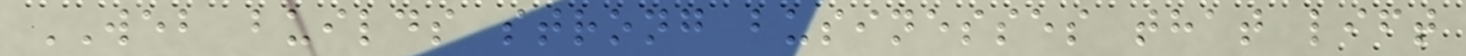WEB builds strong businesses that lift
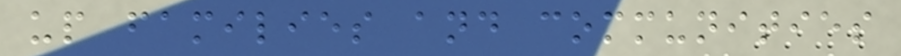up families and communities
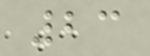23
